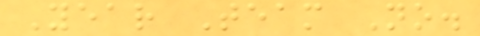Year Team No.
